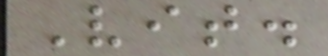Vit.
